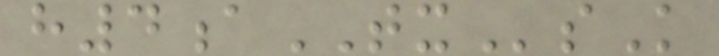h4aTXsK
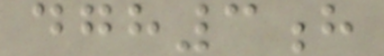dgh3h
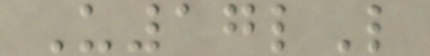U17lL
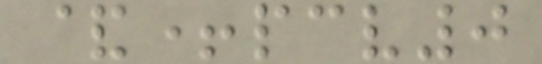&+pcv0
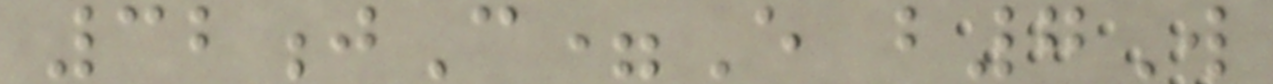32jC=E b7W
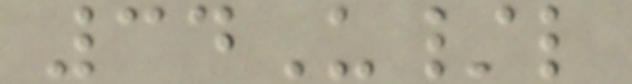34U/l
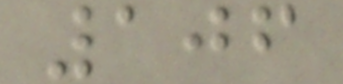106
